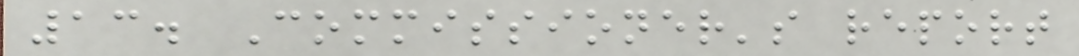13. Commissioner's report
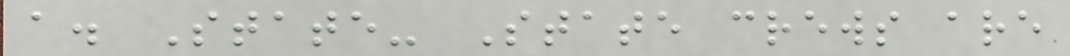a. State- State crews are
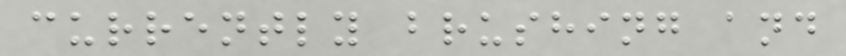currently brushing and
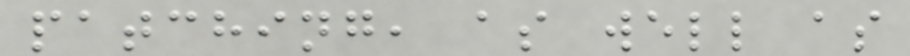patching, as well as
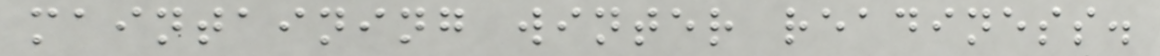maintaining winter readiness.
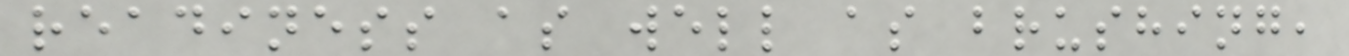readiness as well as brushing,
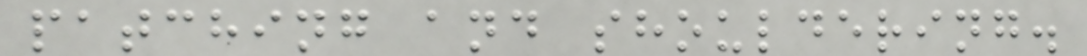patching and shouldering.
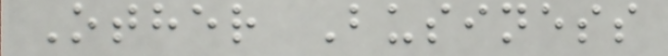Other Business
